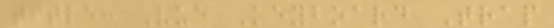title: Vue Keyboard Trap
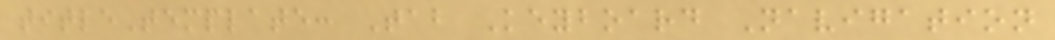titleTemplate: Tab Keyboard Navigation
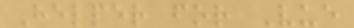Helper for Vue
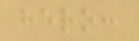hero:
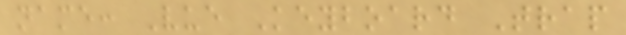name: Vue Keyboard Trap
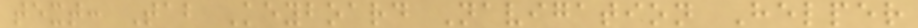text: Tab Keyboard Navigation Helper
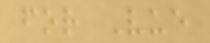for Vue
